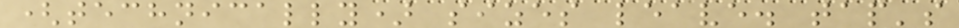(technically) sizes leave. tap's
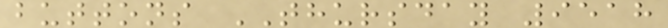buttons THURSDAY 9518
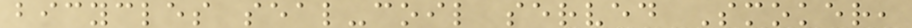bicycles seal-coil served Smoker,
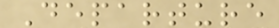Departure
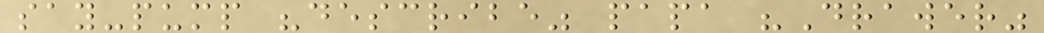say-pump "describe" papa "Drawer"
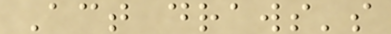Act draws's
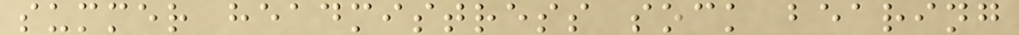summer headmistress sock bearing
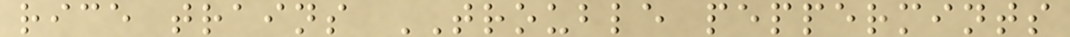rice trains TROUBLE peppermints
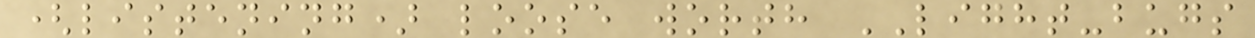(listening) loose worth LIGHT-bugs
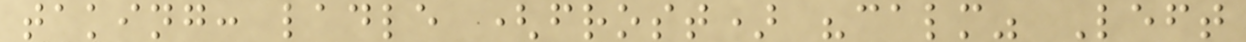taking: ladle (frost) "calm" Left
